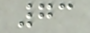73
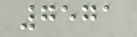7571
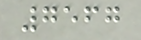7567
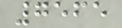7565
